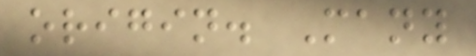origin. Many
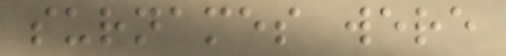surnames were
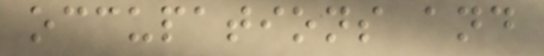occupations and
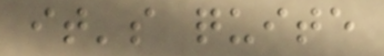it's quite
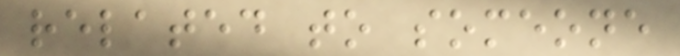related to someone
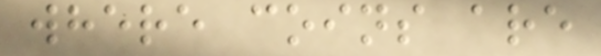where coins are
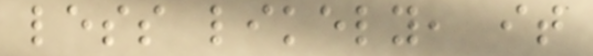less likely, it
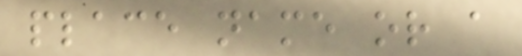place name or a
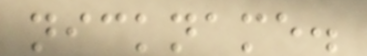nickname.
